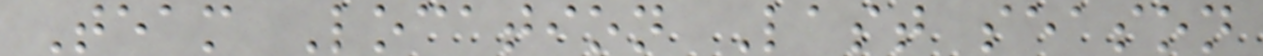Team Location Last season
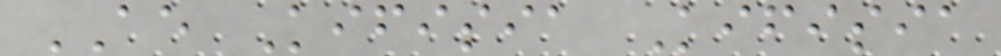AE Kifisia Kifisia
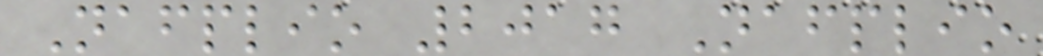Nafplio 2017 Nafplio
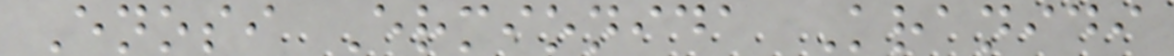Enosi Ermionida Kranidi
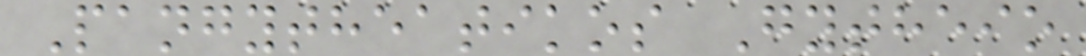Pangytheatikos Gytheio
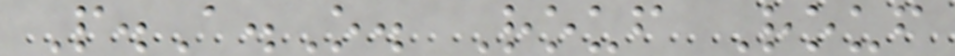P.A.O. Rouf Rouf
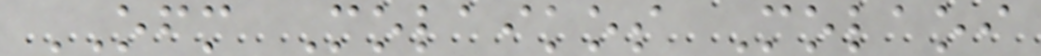OFM Molaikos Molaoi
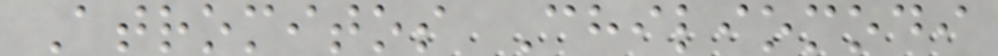Atromitos Chiliomodi
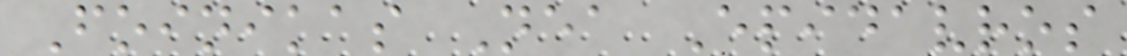Foinikas Nea Epidavros
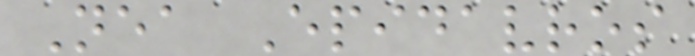Nea Epidavros
